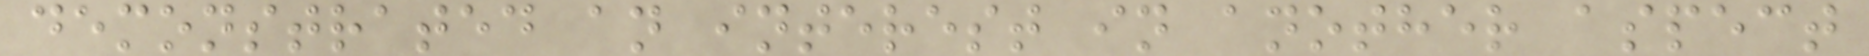demonstrated an interest in another aspect
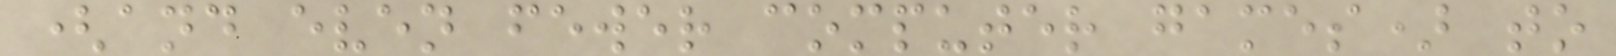(and even fewer computer games) to
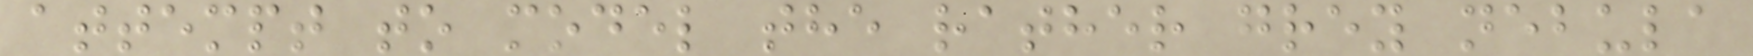attempt to model the rather grey nebula
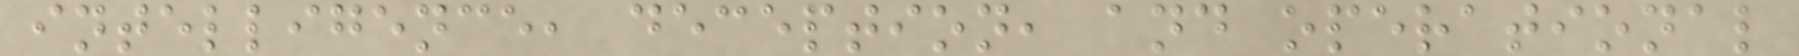intelligence, deception, and operational
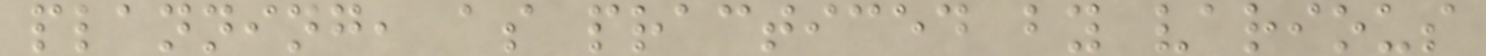planning, as practiced by various
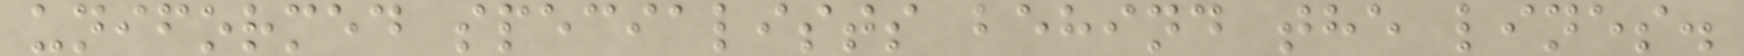uniformed specialists behind the lines.
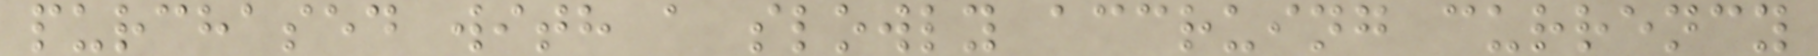purchased with a slowly accruing currency
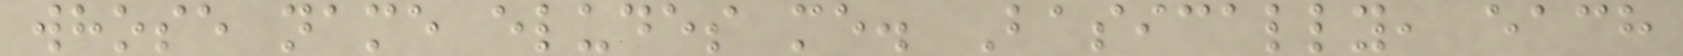whose name eludes me. Basically, each
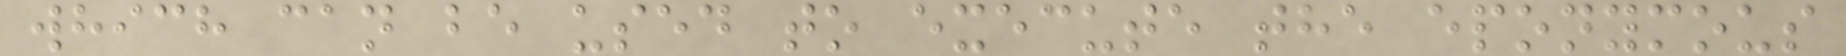which can be used to execute the eponymous
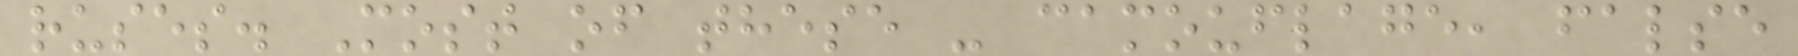ruses. Most of these - camouflage, false
